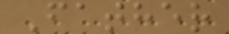Father
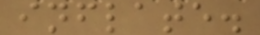inflate.
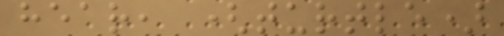hear, (turtle)
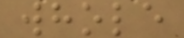whole
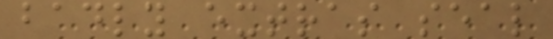badly extras seal
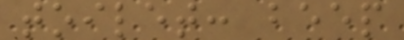toilet: beep
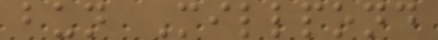bun Millpond
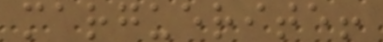marguerite!
